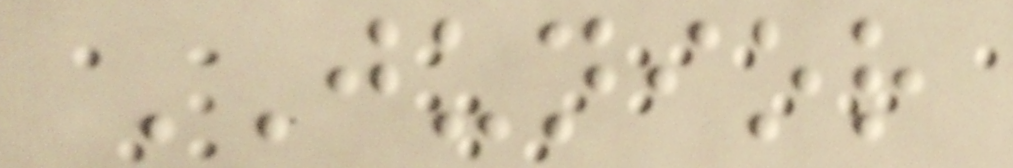JUNIOR
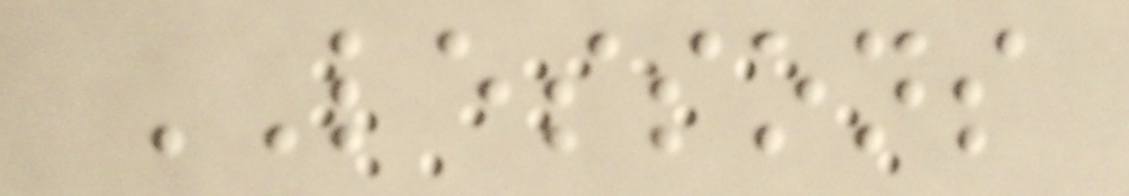LESSONS
